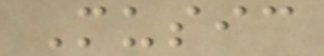Music
